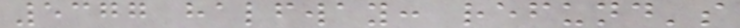5377 halfway: refund's
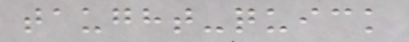taught-quick
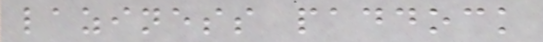laziness paddock
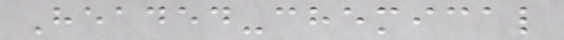Headed-chemical
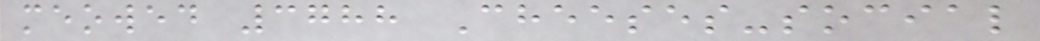meowed 3788 Cheeses-social
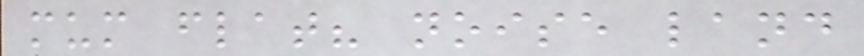mum flat? noise land
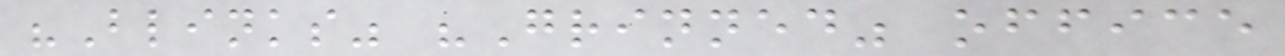"Blinks" "Grinned" office
